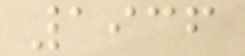1936
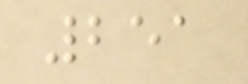251
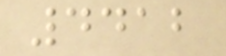4412
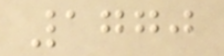1770
